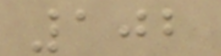102
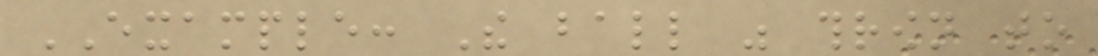EXAMPLE: The ball was thrown to
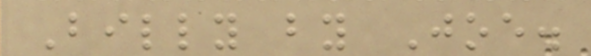Billy by Joe.
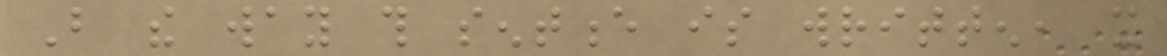But the way this sentence is written, it
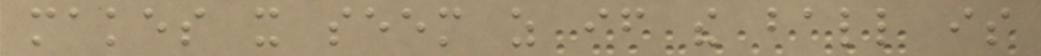makes it seem as if the ball is
